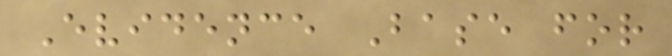Evidence Base for
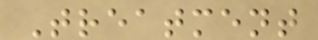Treatment
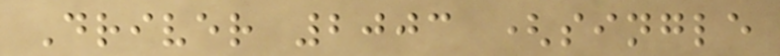Driver 2003 (single
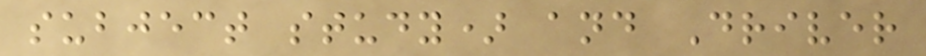subject study) and Driver
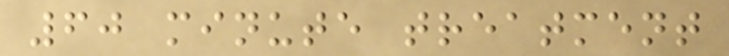60 minute treatment
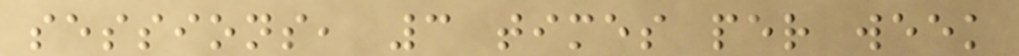sessions, 3 times per week
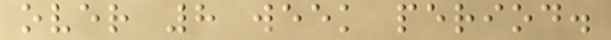over 8 week period.
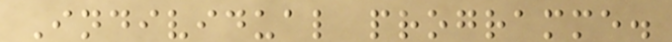Individual programme.
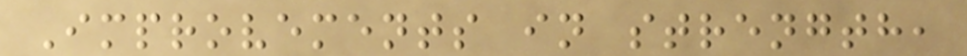Improvements in strength,
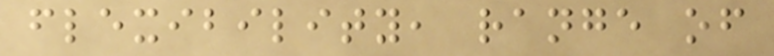flexibility, range of
